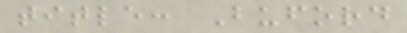title: Buford
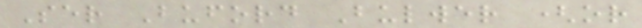Ser Buford Bulwer (or
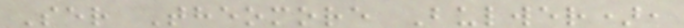Ser Theomore Bulwer),
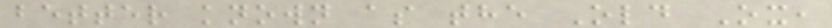better known as the Old Ox,
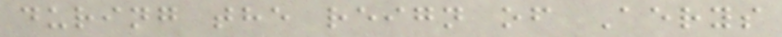during the reign of Aerys
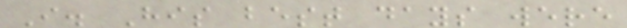I. His best days were
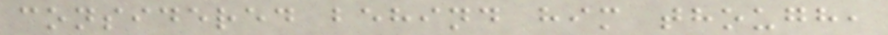considered behind him though,
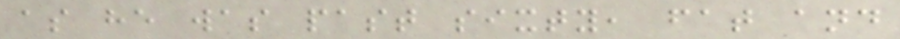as he was past sixty, fat and
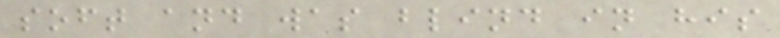soft and was blind in his
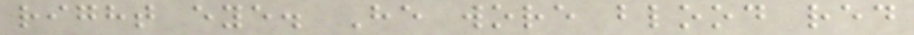right eye. He wore blood red
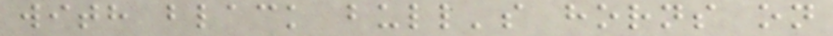with black bull's horns on
